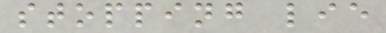stopping lie
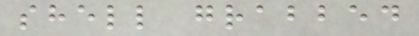shell grabbed
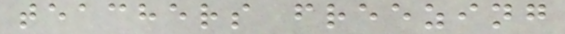teachers freezing
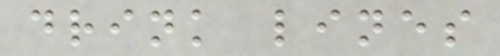drink lines
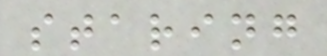staring
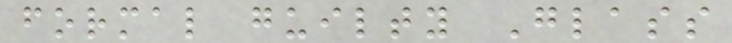formal guilty Glass
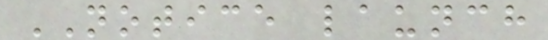NOTICE launch
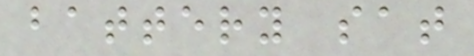battery sat
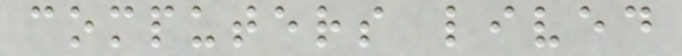computers lived
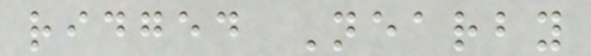ridged Nearby
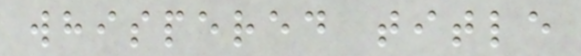whispered title
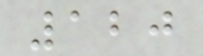120
